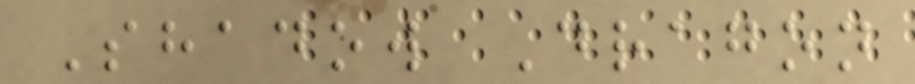Shadow Dragon
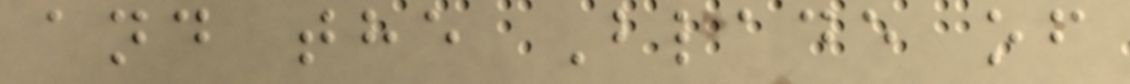and the Blade of
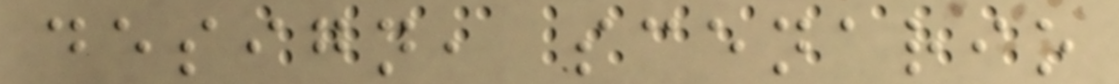design, scenario
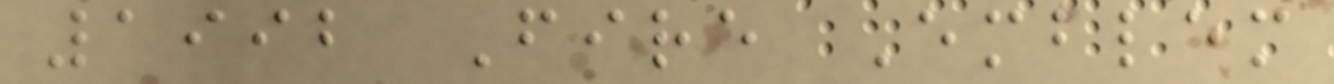1992 Fire Emblem
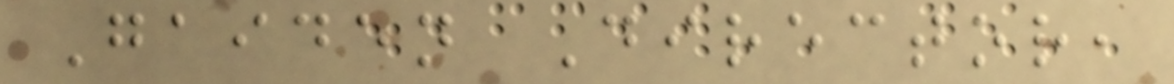Gaiden Director,
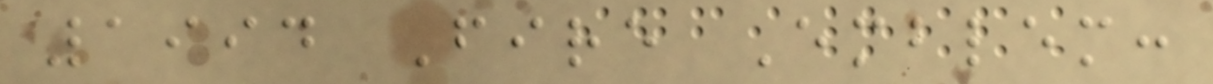1994 Fire Emblem:
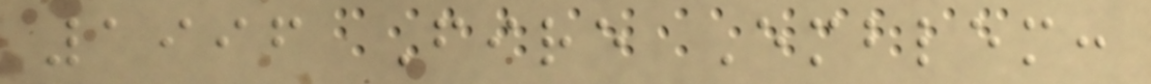1996 Fire Emblem:
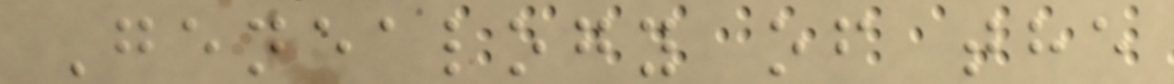Genealogy of the
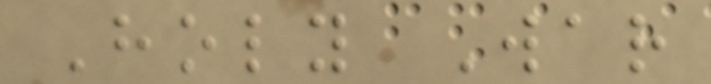Holy War
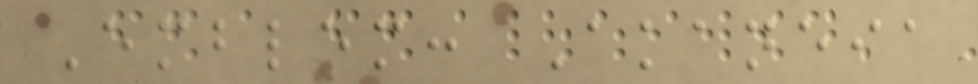Emblem: Akaneia
